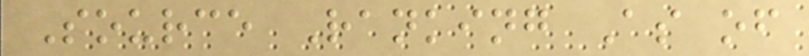Source Ranking As of
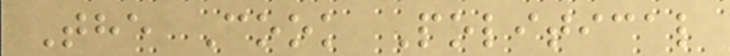The Cook Political
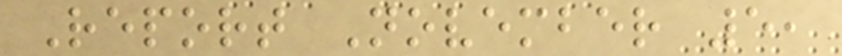Report November 5,
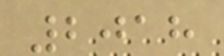2018
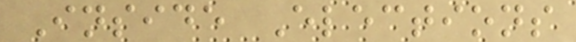Inside Elections
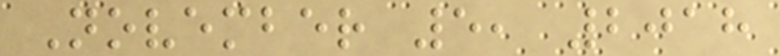November 5, 2018
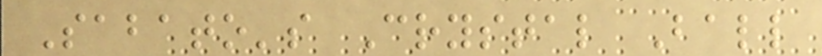Sabato's Crystal Ball
